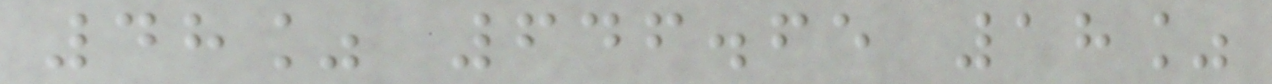48% 646.65 18%
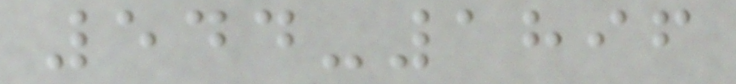544-1896
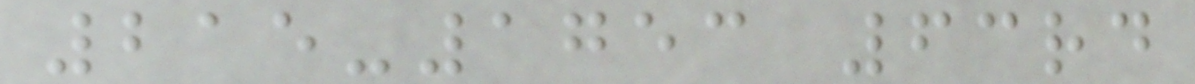215-1753 63rd
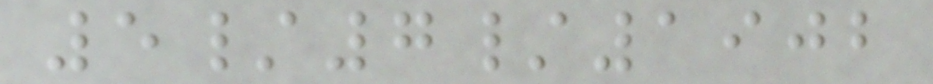5/7/1902
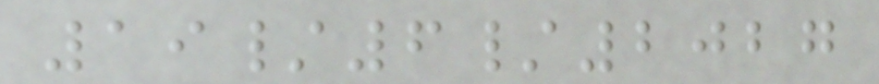19/6/2027
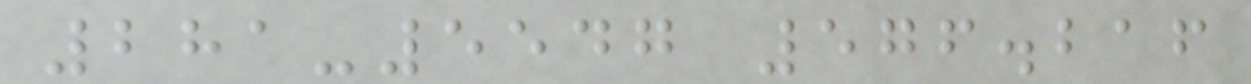281-5547 576.216
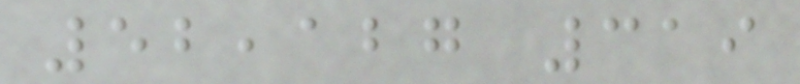52,127 319
